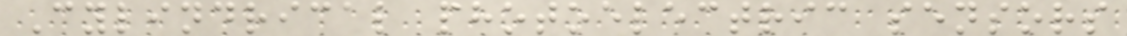Cylindrical photoelectric sensors
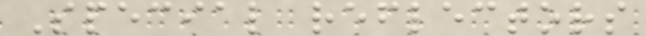Special reflectors
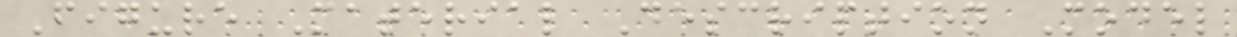Figure Material Description Model
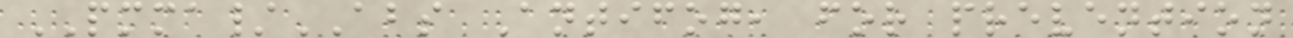PMMA/ABS Antifog, for prevention
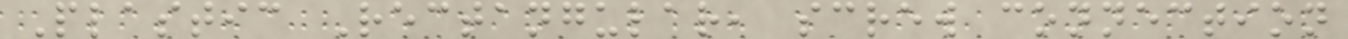Plastic Rectangular, screw connection
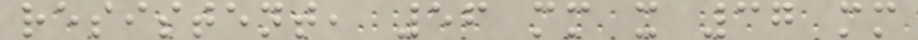resistent, 56 mm x 37 mm
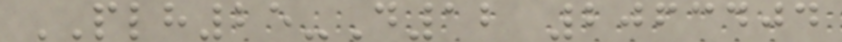PLH25-D12 2063404
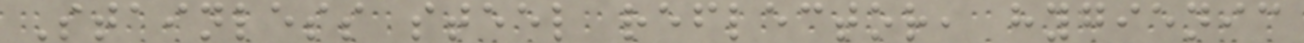Stainless steel reflector, hygienic
